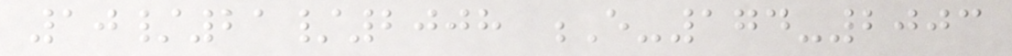10/21/2008 E-174-2003
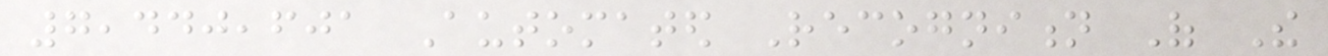7,440,601 Automated Recognition Of The
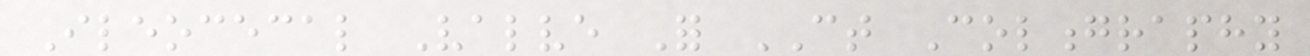Ileocecal Valve For CT Colongraphy
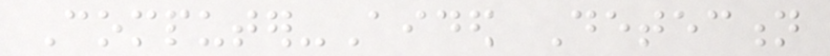Computer-Aided Detection
